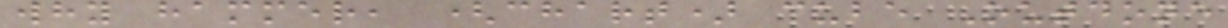why hammer, (chart) cube Outdone
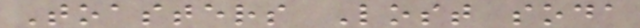Toasters Lost soda
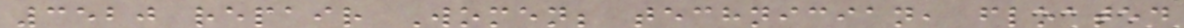3520 repair Women; technician, floated
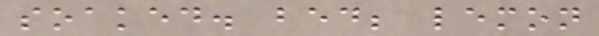soaked. bed; lemon
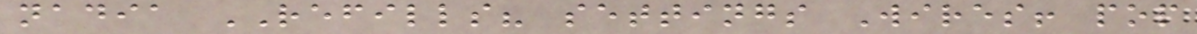nadia REFILLS? settings Wires! pop
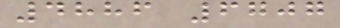4886 6707
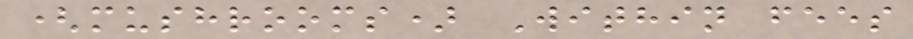(mushrooms) Within fees
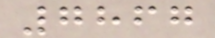7867
